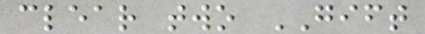clear two GIFT
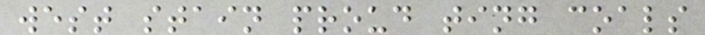west stain proud ting coals
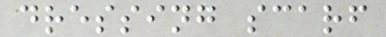dressing scarf
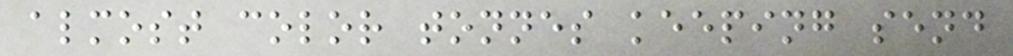almost color tonnes keeping send
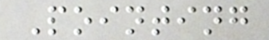Pointing
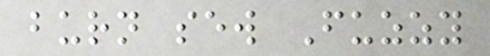burn sew Fuzzy
